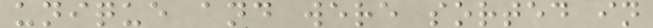unique and were sorted in
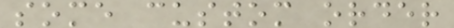some custom order
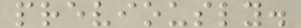previously.
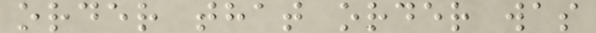order that order was
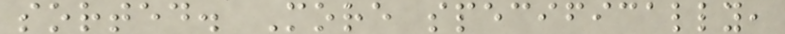sorted. More specifically,
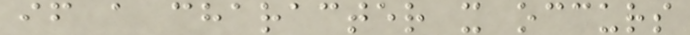if a character x occurs
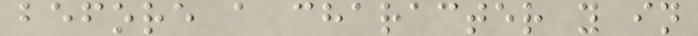before a character y in
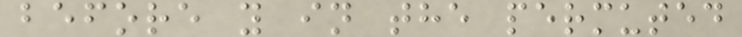before y in the permuted
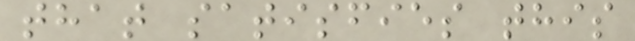that satisfies this
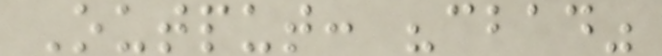Output: "cbad"
